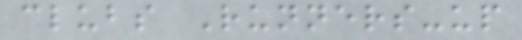clubs Runners-up
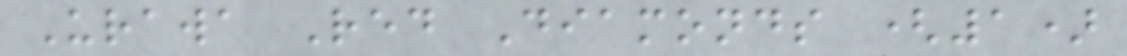Urawa Red Diamonds (1)
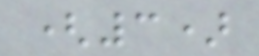(3)
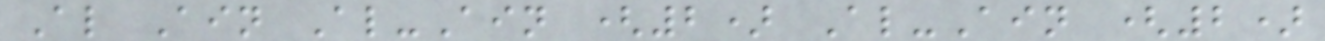Al Ain Al-Ain (2) Al-Ain (2)
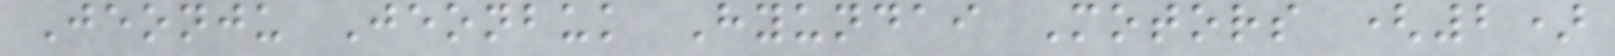Jeonju Jeonbuk Hyundai Motors (2)
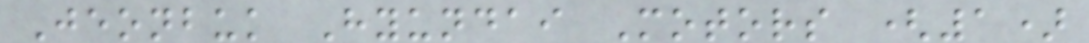Jeonbuk Hyundai Motors (1)
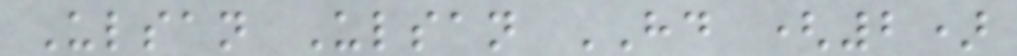Ulsan Ulsan HD (2)
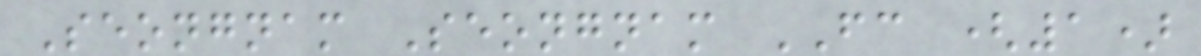Seongnam Seongnam FC (1)
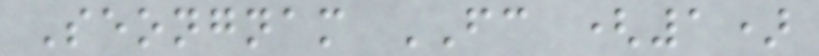Seongnam FC (1)
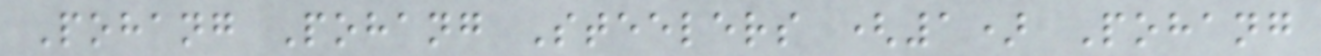Pohang Pohang Steelers (1) Pohang
